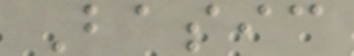Basic
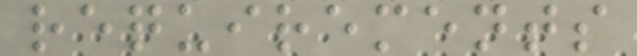requirements
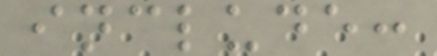include:
